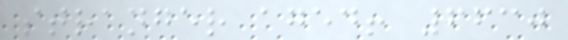stranger aged! 6630
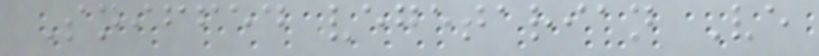Sniffed vegetarian Ve
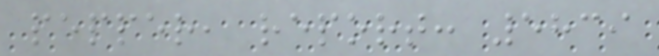pepper, report: 5839
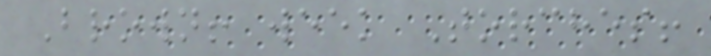Brown! week Torches!
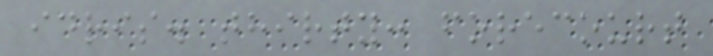idris. thirty: forecourt
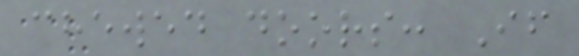chewed doors: If
